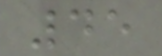45
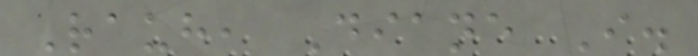Rauh, Diane I.
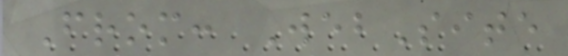From: WebSite
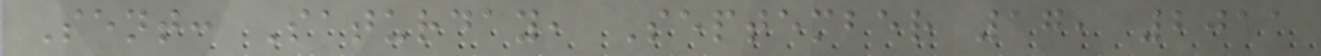Sent: Saturday, September 17, 2011
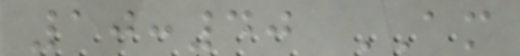10:40 AM
